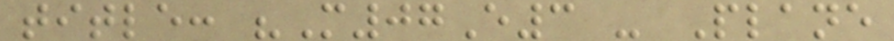title: "M07E3 - Plane
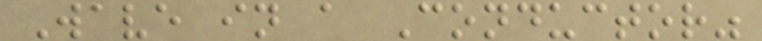Wave in a Conductor"
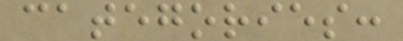categories:
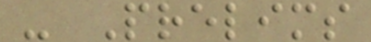- Prelims
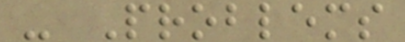- Problems
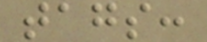tags:
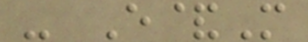- E&M
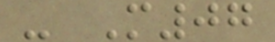- M07
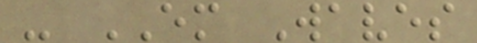- EM Waves
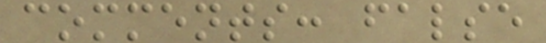comments: false
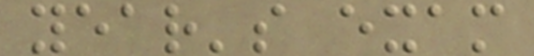year's exam
